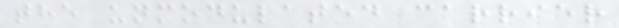the unmodulated carrier
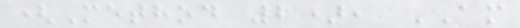(Method 2), AM
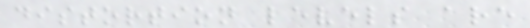distortion levels are
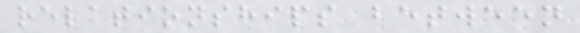relationships between
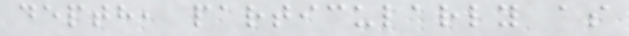depth, particularly as
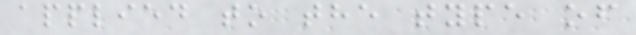applied to the type of
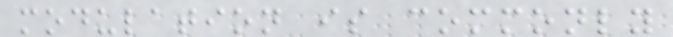modulation is commonly
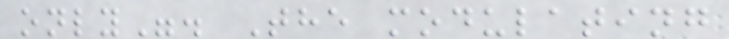only". The modulating
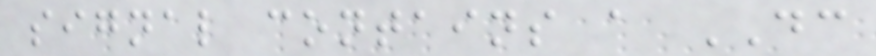signal contains a DC
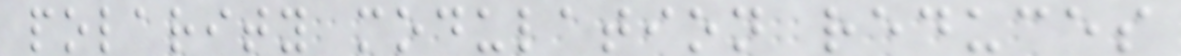polarity modulation reduces
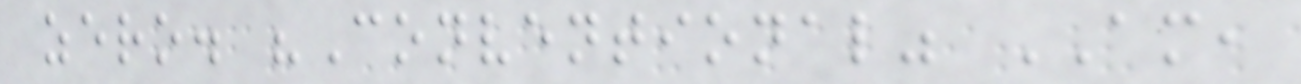zero. "Conventional" AM,
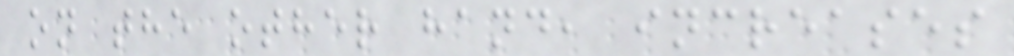on the other hand, increases
